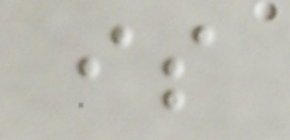is
